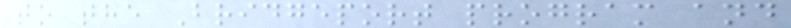to the Bridgeport program and
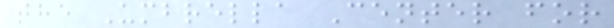the Umbrella Center for
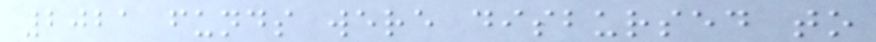2021 funds were disbursed to
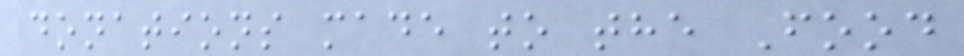donations made to the Food
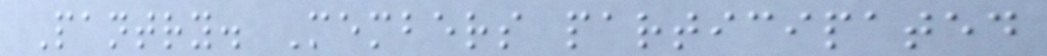Pantry. Members participated
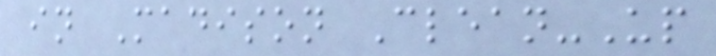in Madison Clean-Up
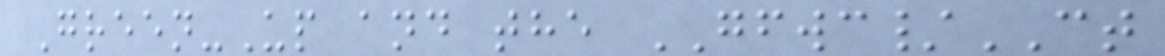Green-Up and the GFWC/CT
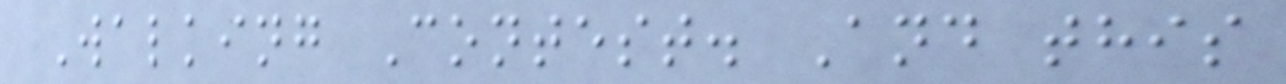Walking Contest. And this
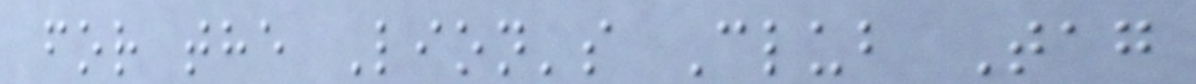for the Lion's Club Tag
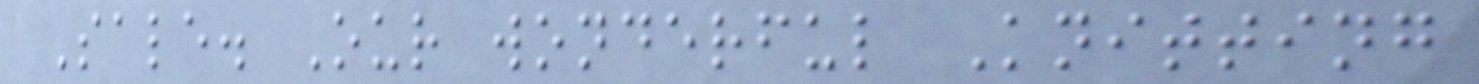Sale. Our wonderful Knitting
